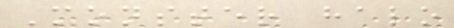Monster halo
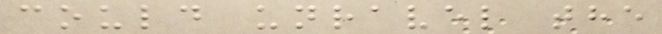could unravel the
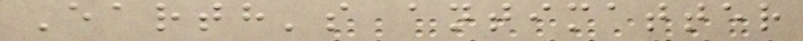Earth's antimatter
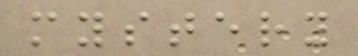mystery
